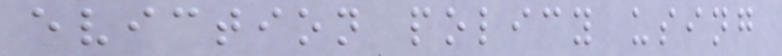eviction policy using
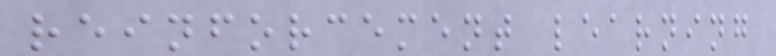reinforcement learning
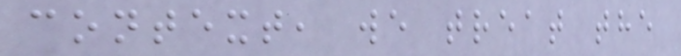context, we treat the
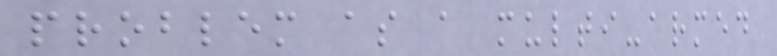problem as a multi-armed
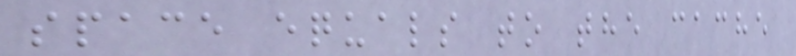space equals to the cache
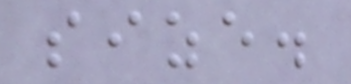size.
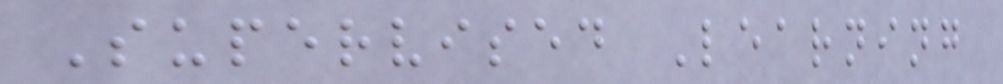Supervised Learning
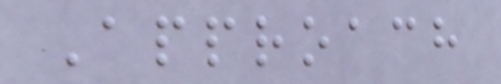Approach
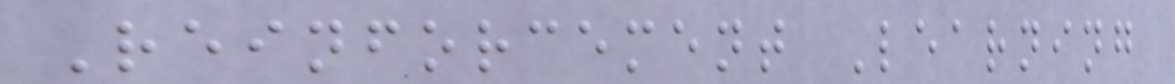Reinforcement Learning
